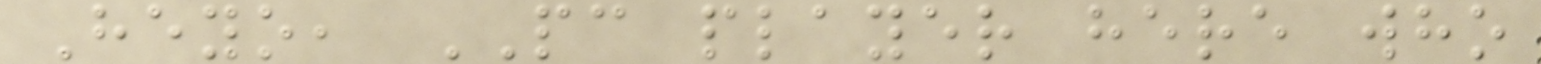Heyo, PC player here who
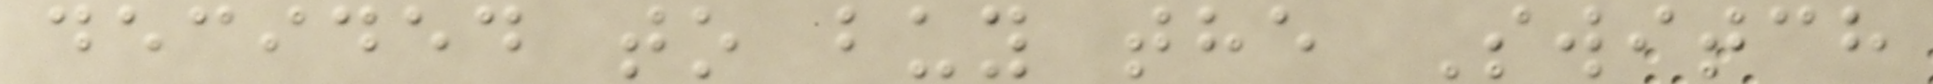decided to buy the Switch
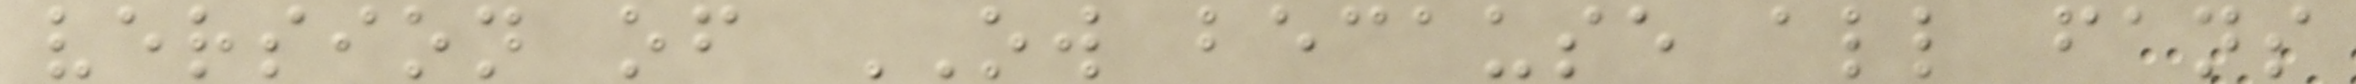version of OW because all fans
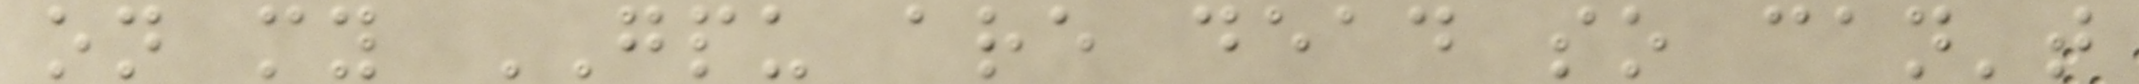on my GPU are dead so can't
